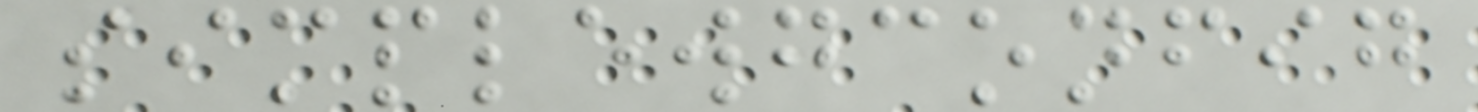simplewgconfig
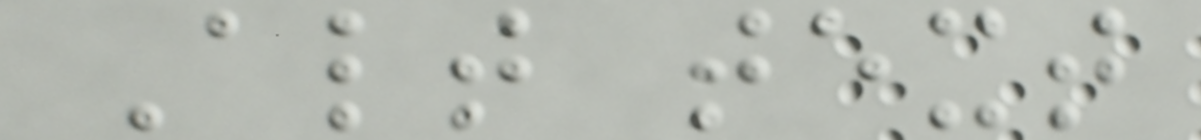Alt text
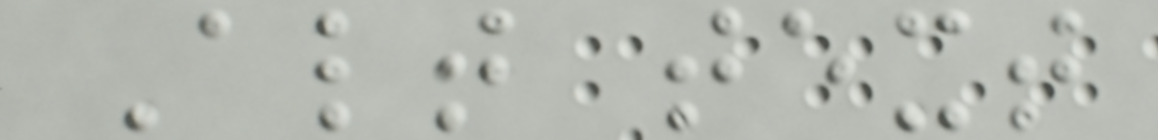Alt text
